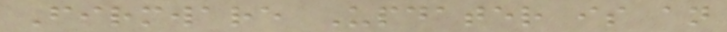Firmware Updater is an
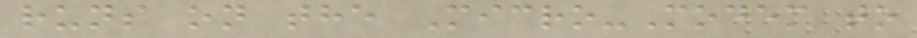runs on the Micro-Modem to
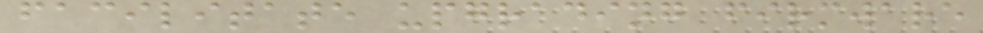facilitate upgrading firmware
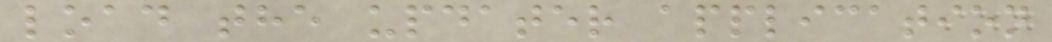load the updater application
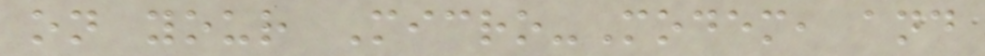on your Micro-Modem, and
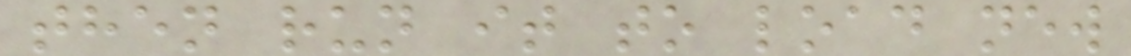then run it to load new
